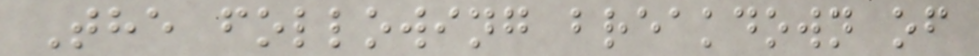The following breakdown of
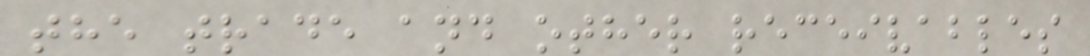the trade and other receivables
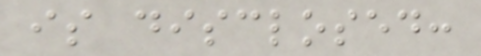is disclosed:
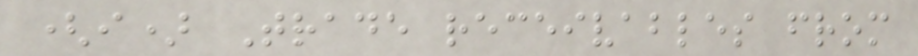(i) Trade receivables from
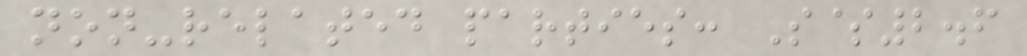non-related parties: S$2.6
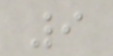9
